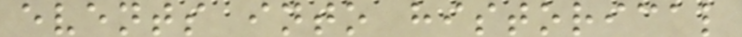events into historical
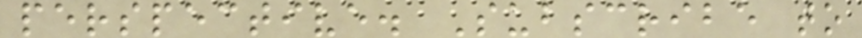perspective. Subscribe to
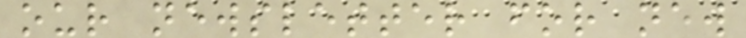our newsletter for new
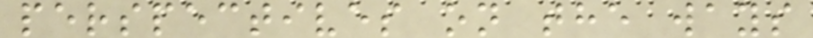perspectives on the ways
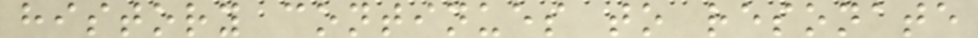history continues to resonate
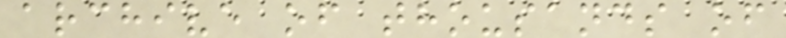archive of thousands of
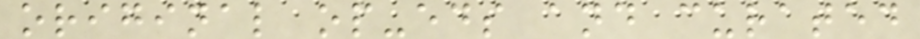original op-eds and curated
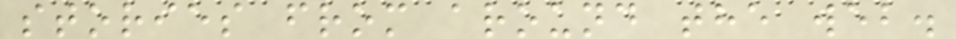stories from around the web.
